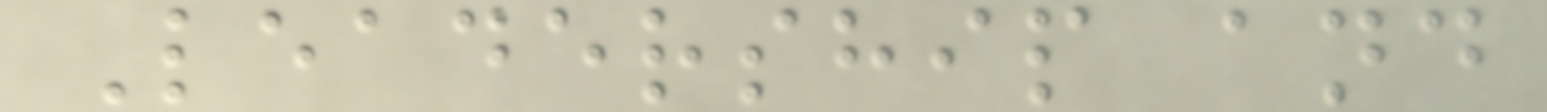Leadership and
